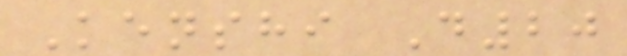Kenshi D20
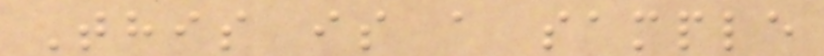This is a sample
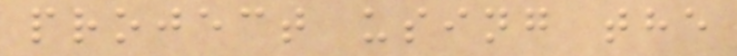project using the
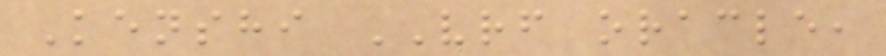Kenshi VRF oracle,
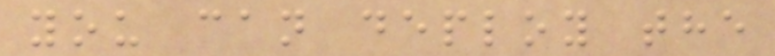you can deploy the
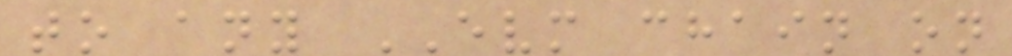to any EVM chain on
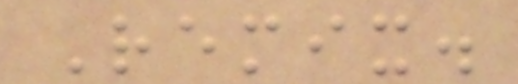Remix.
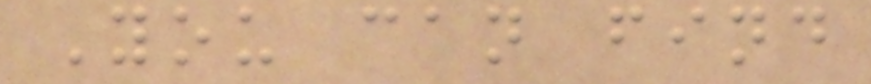You can find
